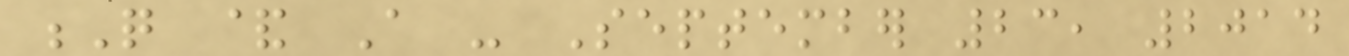Q & A - September 23, 2014
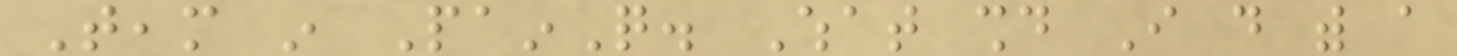Team in PainQ. What should I do with a
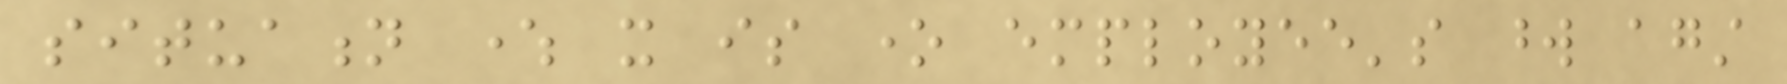situation where it is one employee's word against
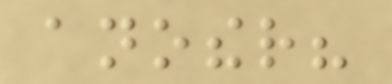another?
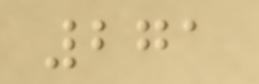271
